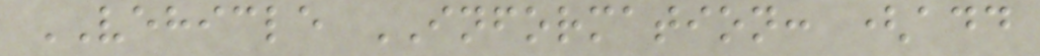VEHICLE INFORMATION: (add
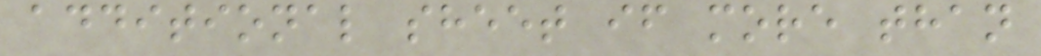additional sheet if more than
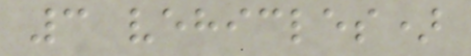3 vehicles)
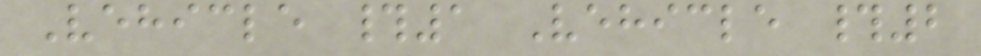Vehicle #1 Vehicle #2
